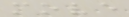move
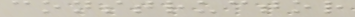constructor
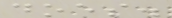does.
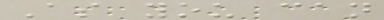As you can
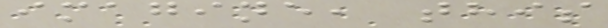imagine, this
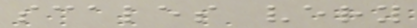scales very
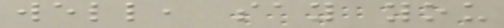well, say you
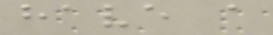have a
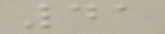41
